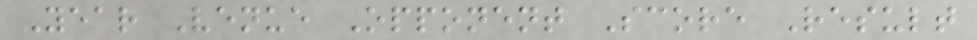Year Venue Opponent Score Result
